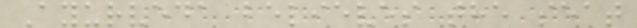Ayurveda believes the seat
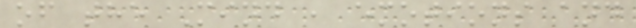of the Mind , emotions and
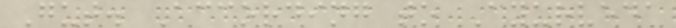Gut. According to Ayurveda
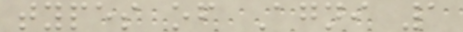types of Agni 1
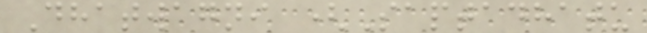Dhatwagni (Saptadhatu
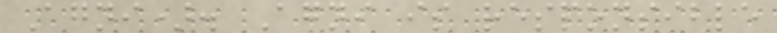Agni). Agni is responsible
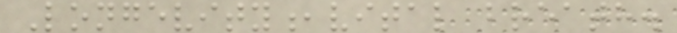Longevity,vital breath.
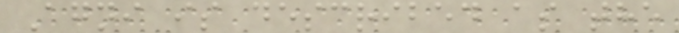Agni is described as the
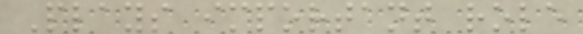Plays important role
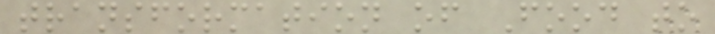transformation of Food to
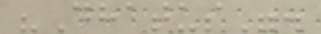"Dhatus".
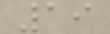19
